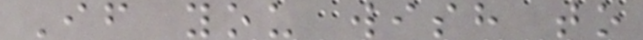If you wish to
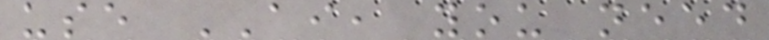use AI, you need
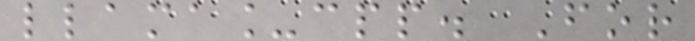llama_cpp. For
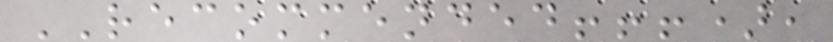RECOMMENDED!!!),
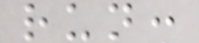run:
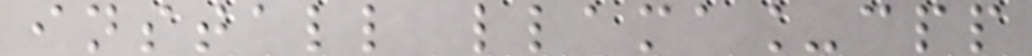install llama_cpp
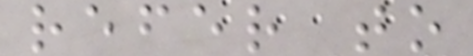refer to
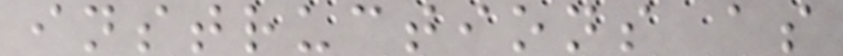instructions as
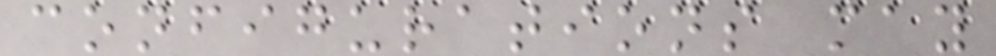configurations may
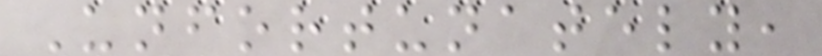Unfortunately,
